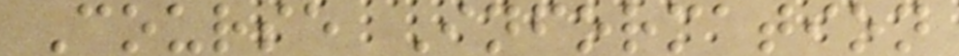Course Information
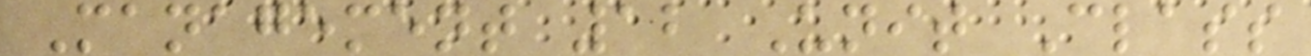Management 12 Unit Class
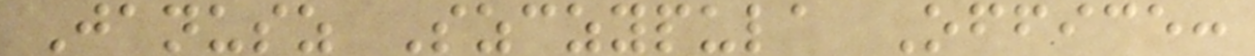Janusz Szczypula Office:
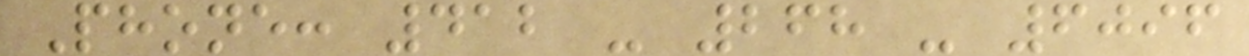Phone: 412 - 268 - 6096
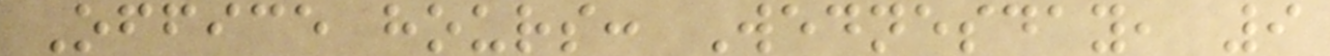Office hours: Wednesday, 9
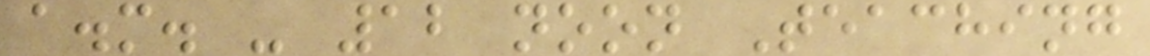a.m. - 12 noon Teaching
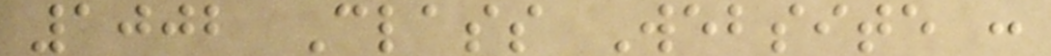1002 Class Website :
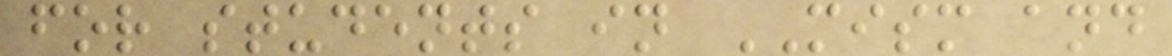for students in MISM and
